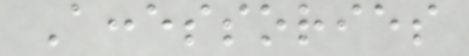Accessories
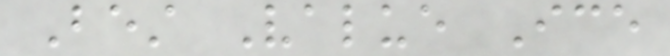Best Value Ice
